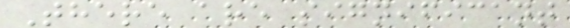There are significant
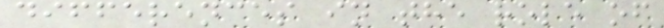differences in the role of
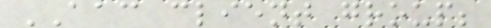AAC client group;
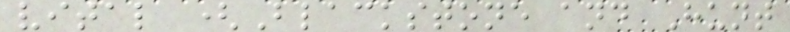vital (Blackstone and Hunt
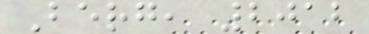Berg, 2012
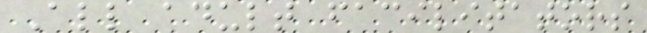All adult facilitators
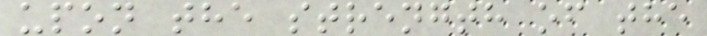upon the strength of the
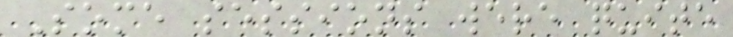Some sessions were quite
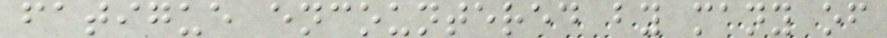fatigue encountered by many of
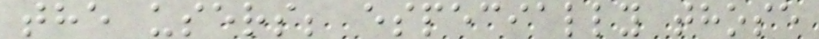the users; especially those
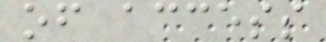of access
